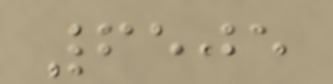6505
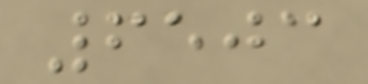6503
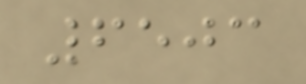6503
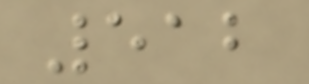512
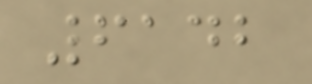6142
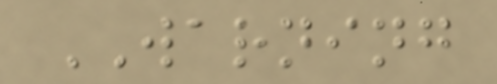WARNING
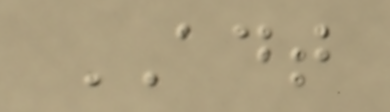ADT
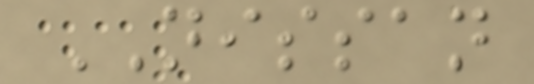NISSAN
